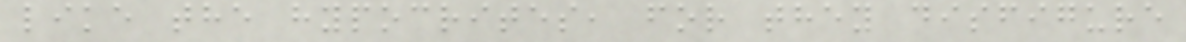like the hypocrites, for they disfigure
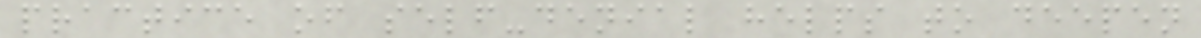practice of self-denial helps to deepen
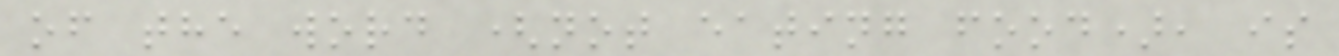of the word (not eating food), is
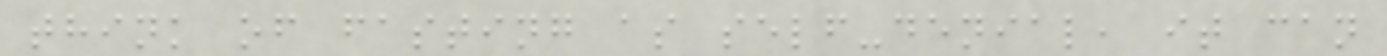think of fasting as self-denial, it can
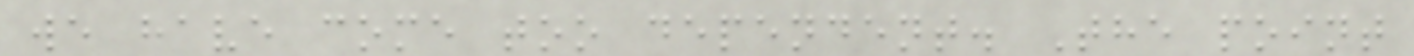we have come too dependent. The point
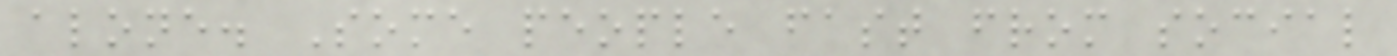alone. Some people fast from social
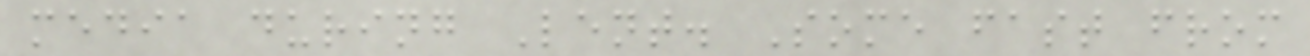media during Lent. Some fast from
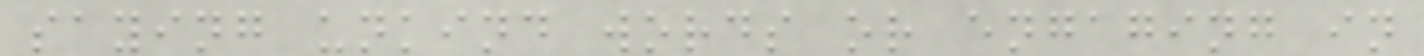saying unkind words or engaging in
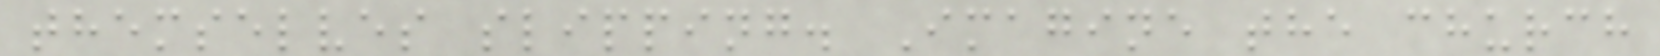themselves slipping. Imagine the church
